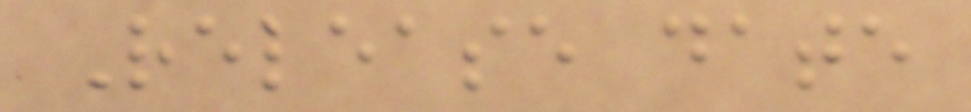Release date
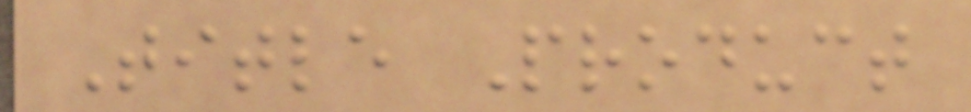Title Product
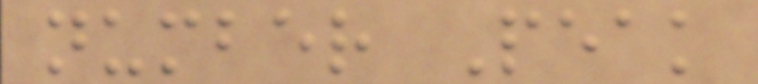number Peak
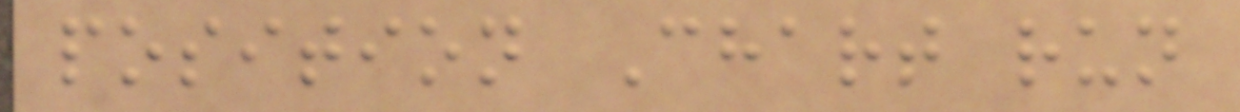position Chart run
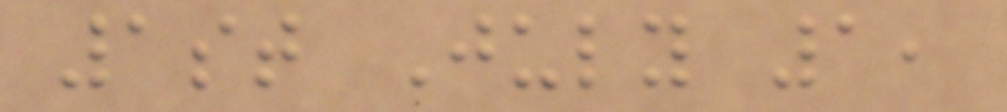1st July 1,
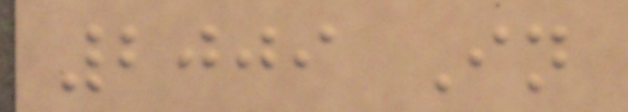2009 In
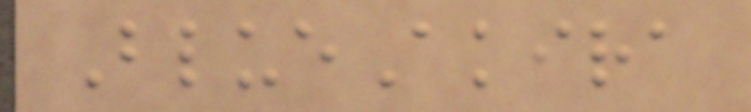BlueAkira
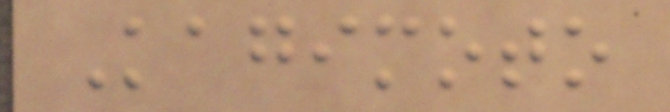Kagimoto
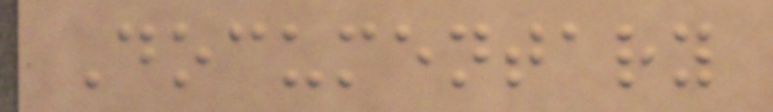Documentary
